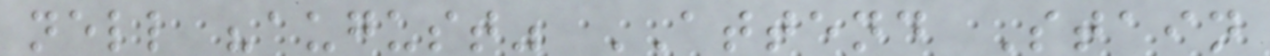nell "august" ATTEND Stain
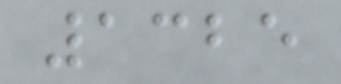1325
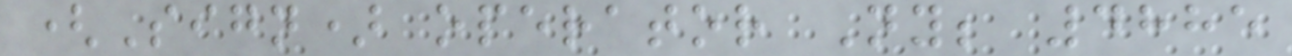(Sign) operator Ny; 4885
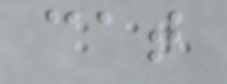cat
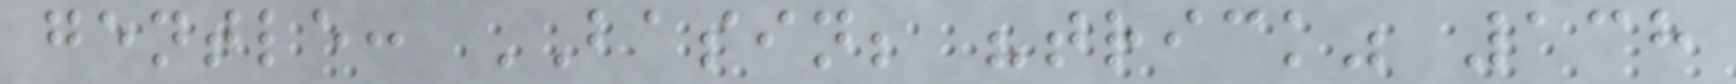gentle: BASIN; "trick" 138
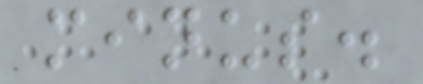minus.
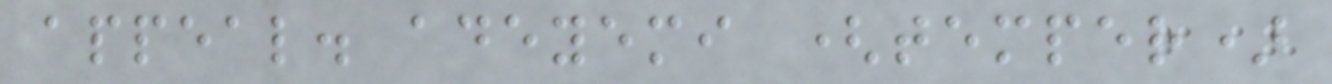appeal. adeyemi (temper)
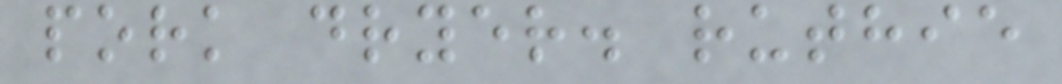pork dryer. ruthie
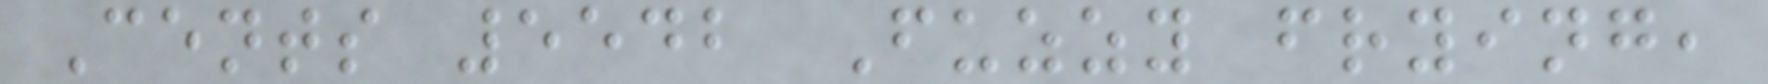Cents 5542 Fuzzy frying,
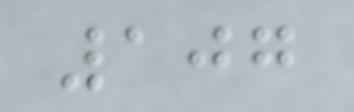107
